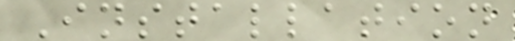Installation
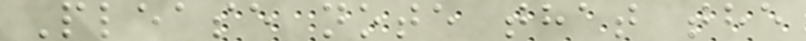Please note that the
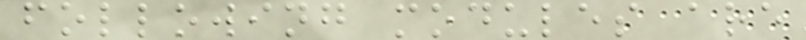following modules are
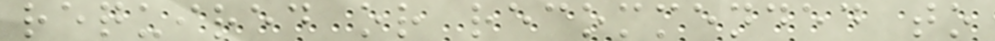required or recommended to
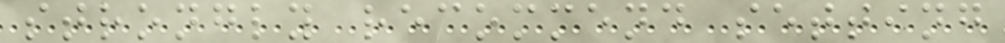strongly recommend setting
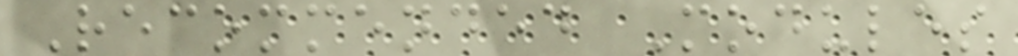Recommended Modules
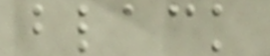black
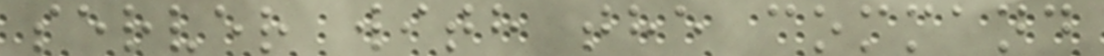server with the command
